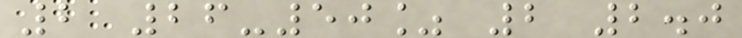2 26-50% 2 2.0
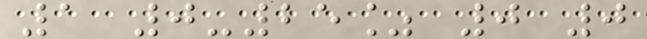1 0-25% 0 0
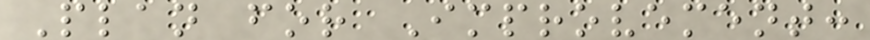Plan for Improvement:
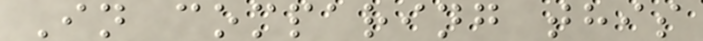In comparing this
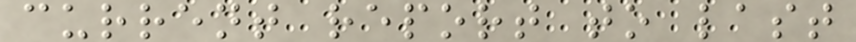current report to last
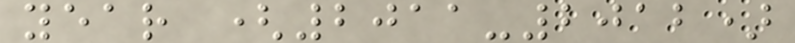year (2011-2012)
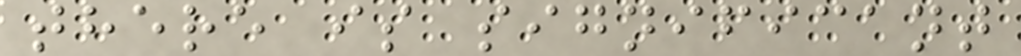there is significant
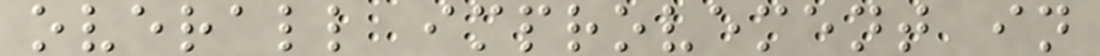overall improvement in
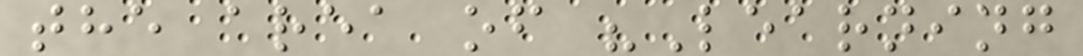the area of "Learning
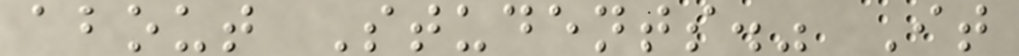about Students." It
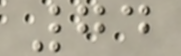74
